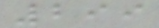299
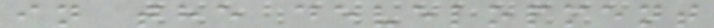in the development
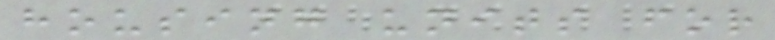housing units for
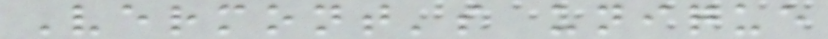Vermont's unique
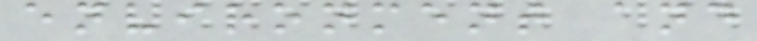environment and
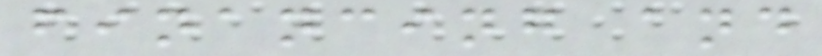financing and
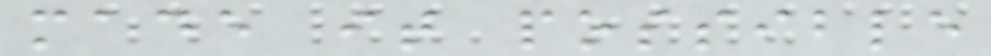made it possible
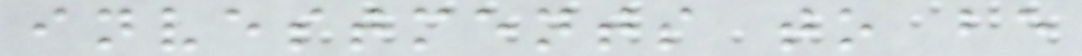investments to be
